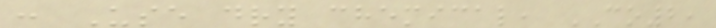: Use dry chemical, CO2,
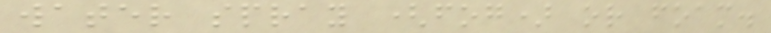water spray (fog) or foam.
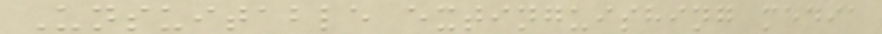Unsuitable extinguishing media
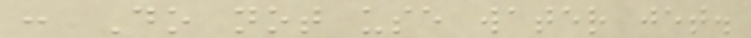: Do not use water jet.
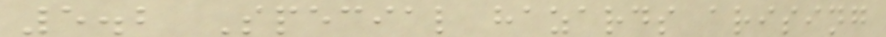5.2 Special hazards arising
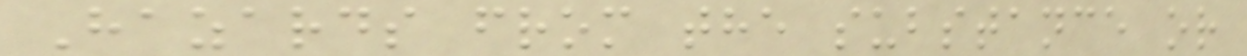Hazards from the substance or
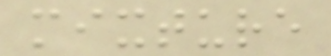mixture
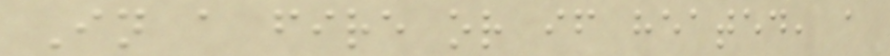In a fire or if heated, a
